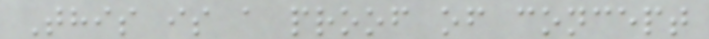This is a proof of concept
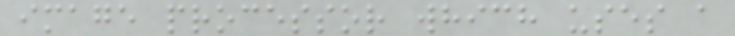image processor which uses a
